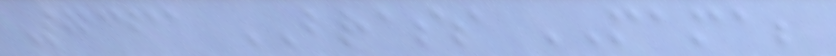7361 BRASS MAMA;
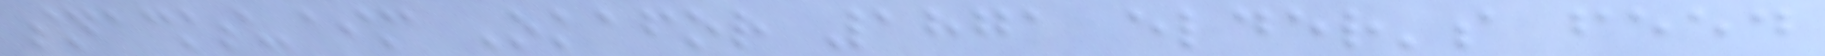snacks-aim Okafor 1871 elder's feed
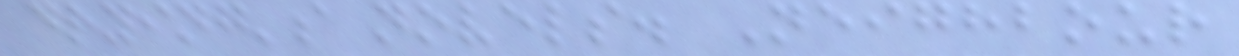drying's novels. Neighbour
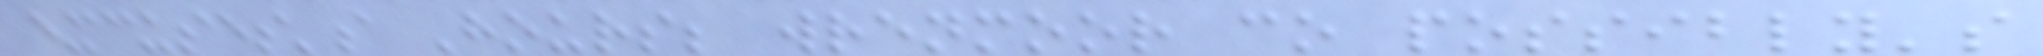excuses's Hours; wrenmoor co possibly's
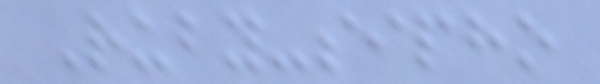Ruby-sipho
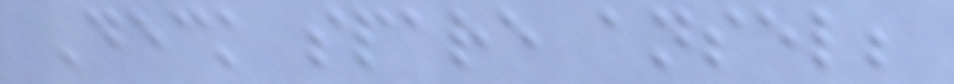Deck spare ansel;
